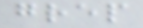grep
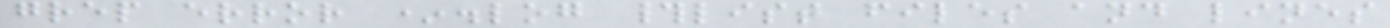grep error *.log #list files and lines
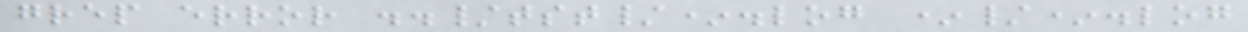grep error ../tst/*.log */*.log
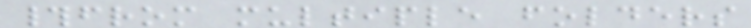#from multiple folders
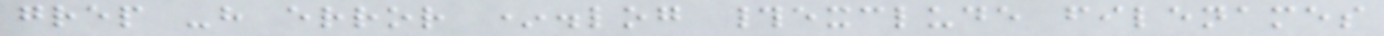grep -h error *.log #exclude filenames
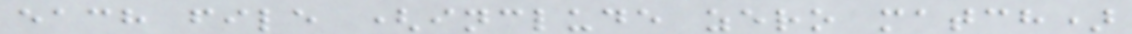each file (include zero match)
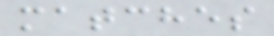matches
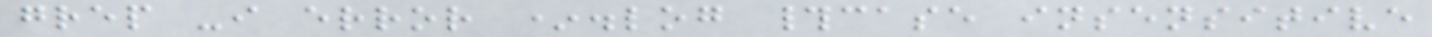grep -i error *.log #case insensitive
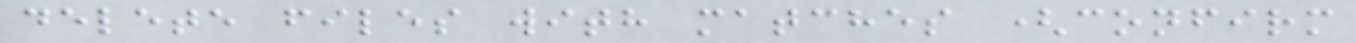delete files with matches (confirm
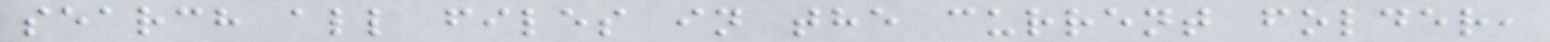search all files in the current folder,
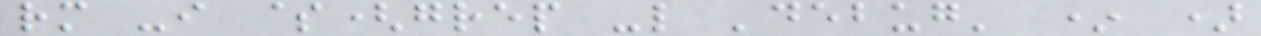rm -i $(grep -l 'debug' * )
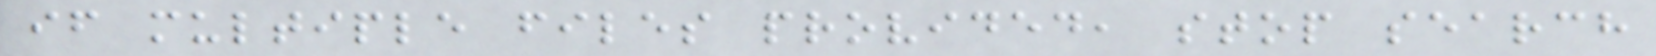if multiple files provided, stop search
